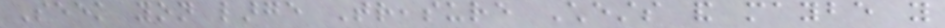Seek yon large Treasure Chests and maybe you
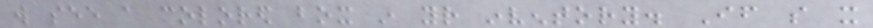will see a colored box in your inventory. If so it
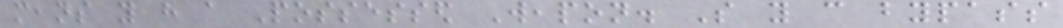means you have a Possessed Weapon. So you can bypass
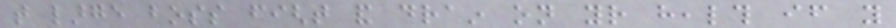that large boss fight and drain on your health if you
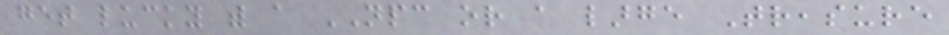get lucky with a NPC or a large Treasure
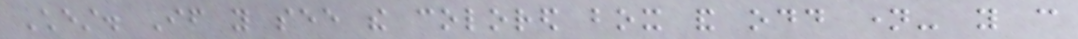Chest. If you see the colored box and odd name- you can
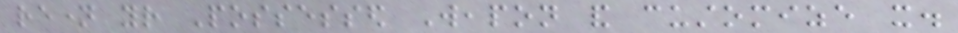rename your Possessed Weapon and customize it.
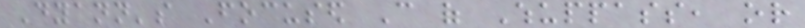Dyann's Focused Can of Whuppass, or
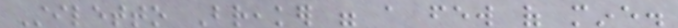Stiletto Breaker were a few of mine.
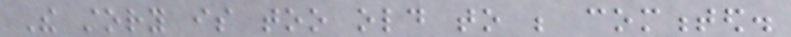The story is too old to be commented.
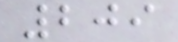209
